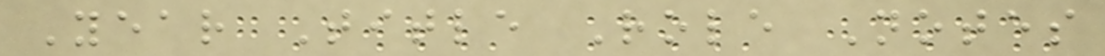Year Title Role Notes
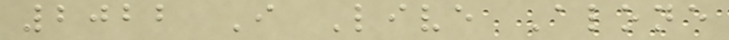2022 I Live Alone
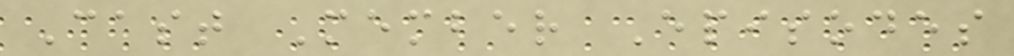Cast Member Episodes
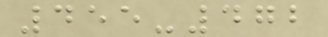455-472
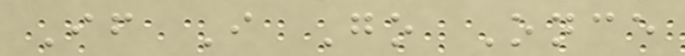If I Go Once
